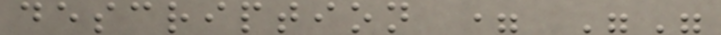description = ""
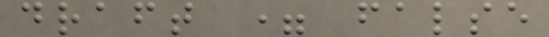draft = false
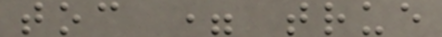toc = true
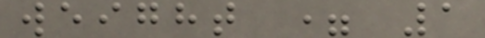weight = 1
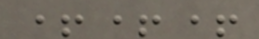+++
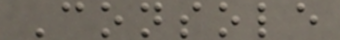Console
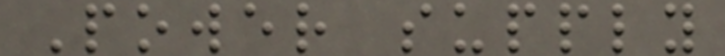Power supply
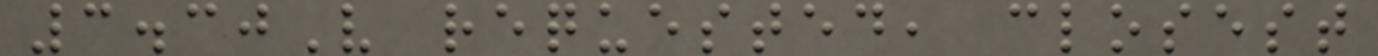3.30V requested, closest
